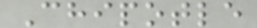Chipotle
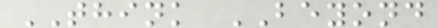THINK BEYOND
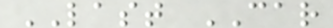LAST CAR
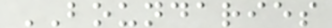BOUNDARIES
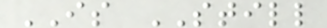IS STILL
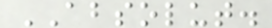ABSOLUT.
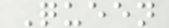Queen
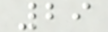29
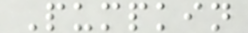Pumpkin
